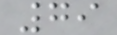79
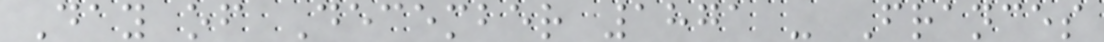Day of December 1871 - Frances
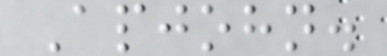Apjohn.
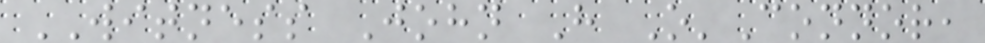WITNESS John H O'Connor,
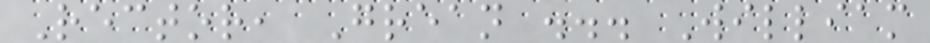Rector, Grean ... William
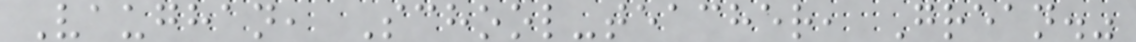Vaughan, School-teacher, Grean."
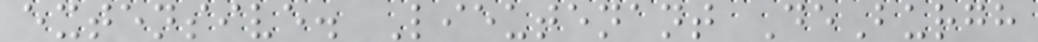extensive. Lieutenant DeBurgh
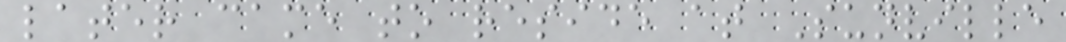later came to reside at Sunville
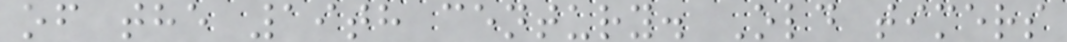of the 19th century. Old timers
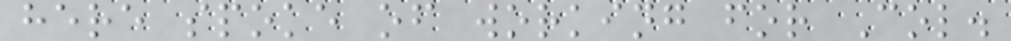here spoke of working for Col.
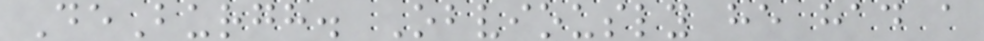DeBurgh. Obviously he had a
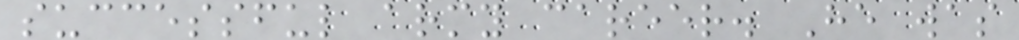successful army career. He was
